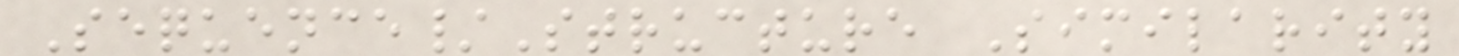Sequence/Structure Similarity
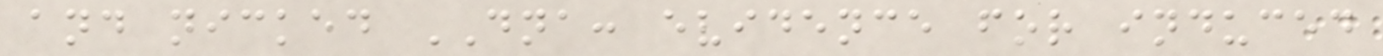and nicked DNA: evidence for induced
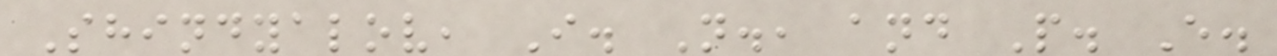Shindyalov, I. N., and P. E.
